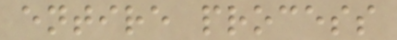entire process
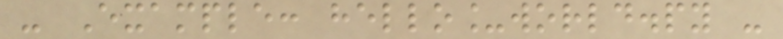- Example: hello_world.py -
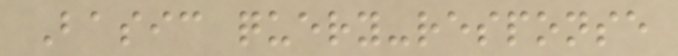Basic query-response
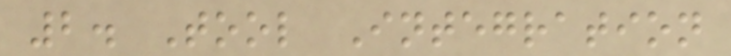2. Tool Integration
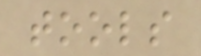tools
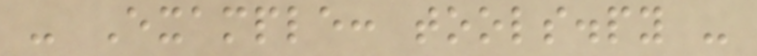- Example: tools.py -
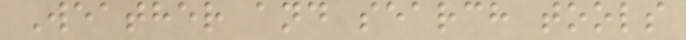Weather and search tools
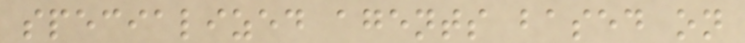specialized agents based on
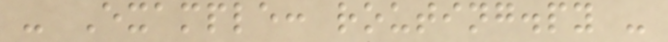- Example: routing.py -
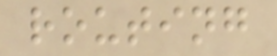routing
